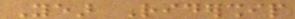Year Ridership
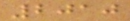2010
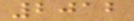2012
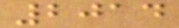2014
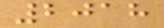2018
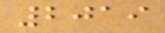2019
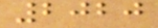2020
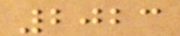2023
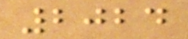2024
